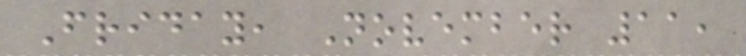Friday, November 11,
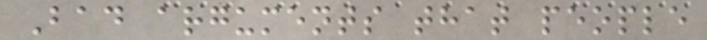Bad arguments that people
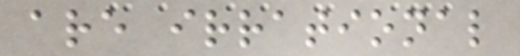are irrational
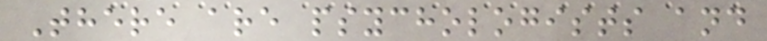There are psychologists and
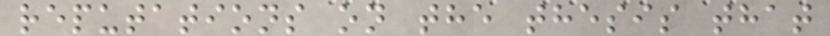reputations on the thesis that
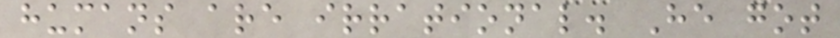humans are irrational. He got
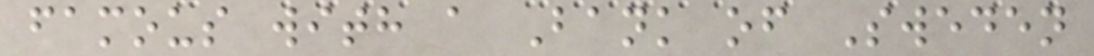famous with a Bank of Sweden
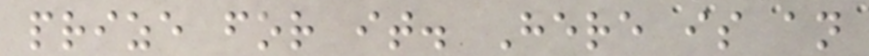prize for it. Here is an
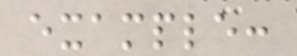example:
